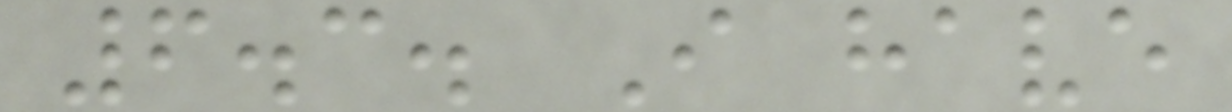6.3. I have
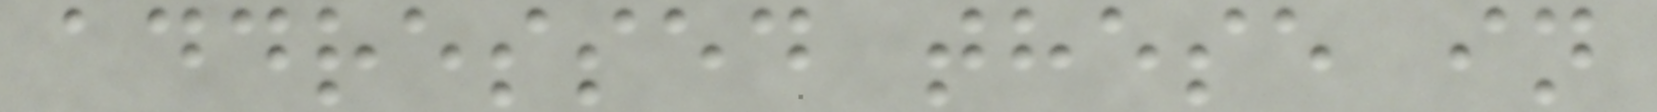addressed these in
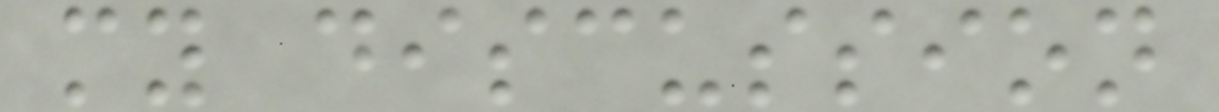my discussion
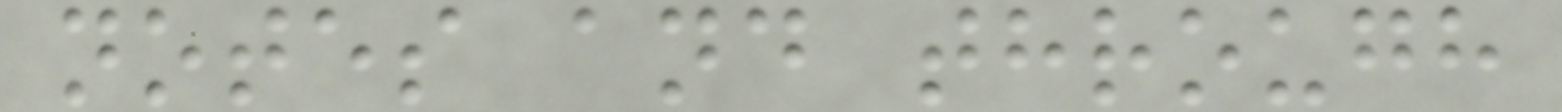notes and through
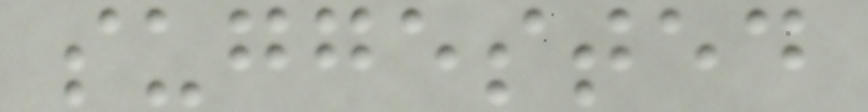suggested
